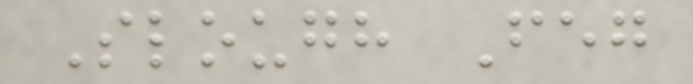Slough Feg
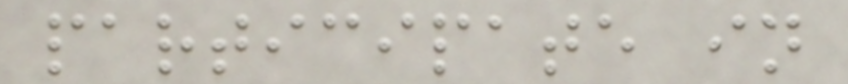participate in
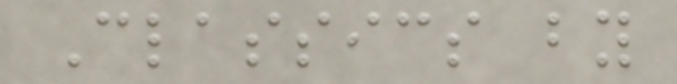Classics by
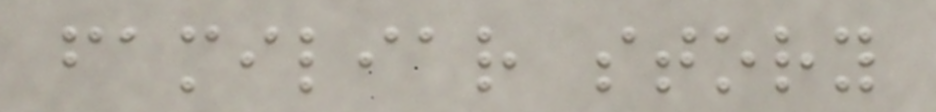familiar story
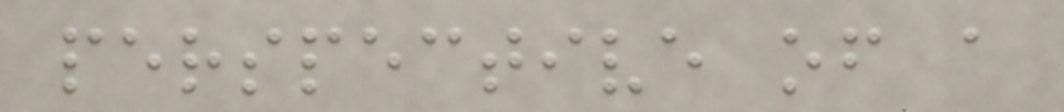perspective of a
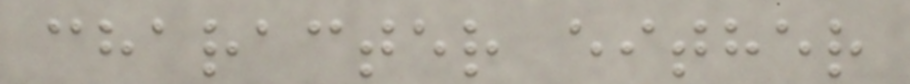character either
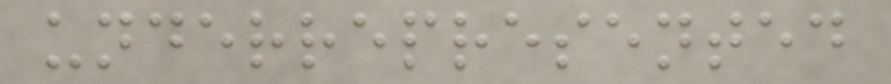underrepresented
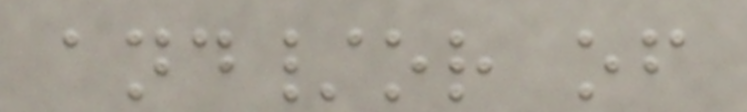and/or of
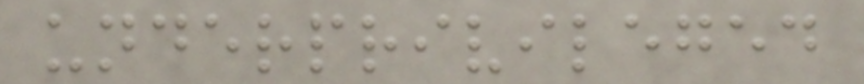underprivileged
